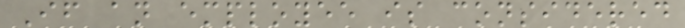If an employee is considered
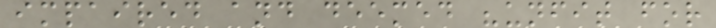impaired and deemed "unfit for
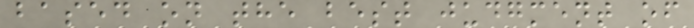based on the best judgment of
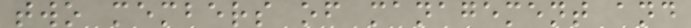two members of management and
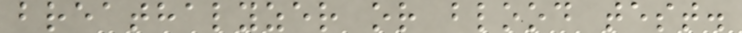breathalyzer or blood test.
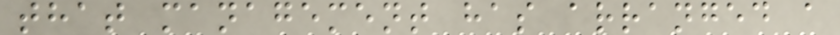that management has arranged a
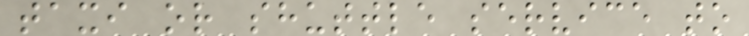taxi or shuttle service to
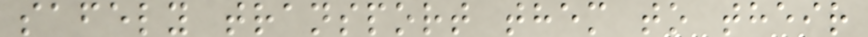safely transport them to their
